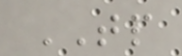TP
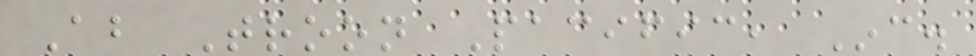About Troon Pacific, Inc.
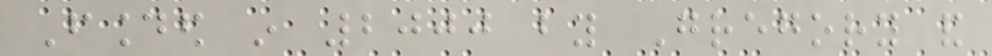Founded in 2000 by Gregory and
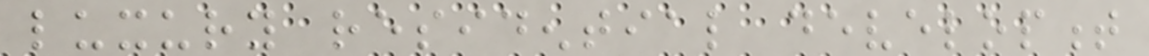luxury residential development
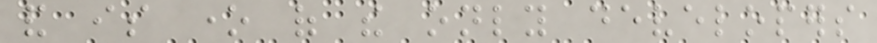and is one of the only developers
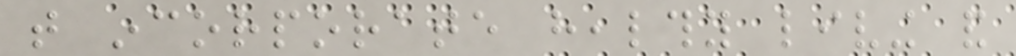that incorporate healthy living and
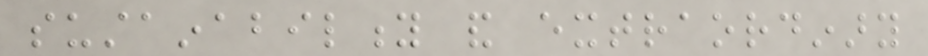sustainability and extraordinary
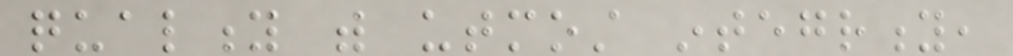quality with utmost integrity,
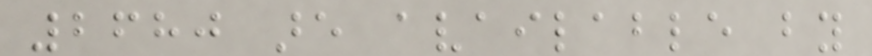2680 are available by
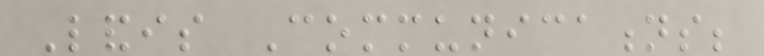Landis Communications;
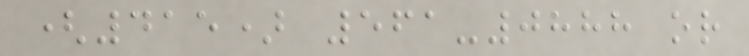(415) 561-0888 or
